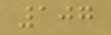107
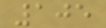105
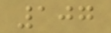107
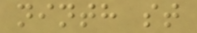ninth st
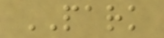PARK
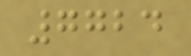7724
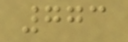773
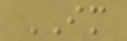IM
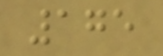175
